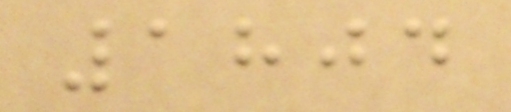1804
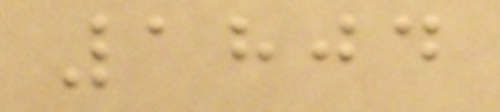1804
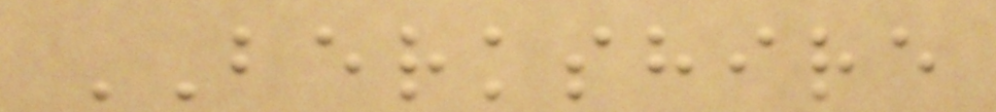BERKSHIRE
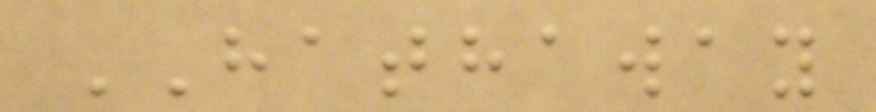HATHAWAY
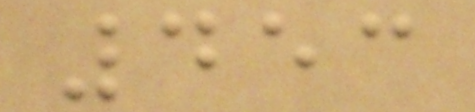453
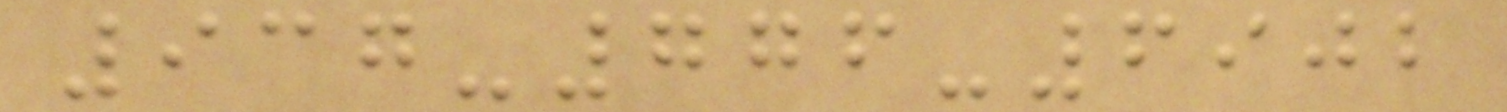937-776-6902
